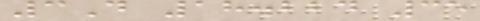3D 18.224 35
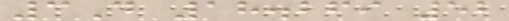3D 18.269 52
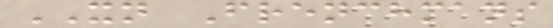XN Frenchmans
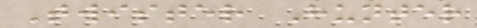Twister Hunter
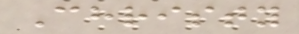Christy
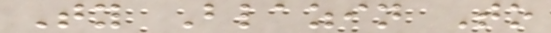Ty Blazin To
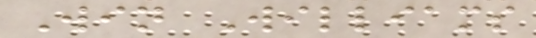Win Williams
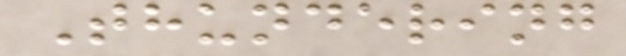Thundering
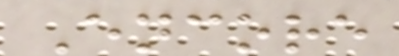Encore
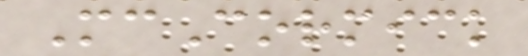McCormick
